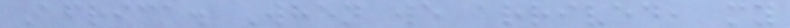Africa. When we arrived, my
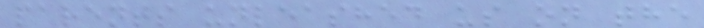parents unleashed us on the
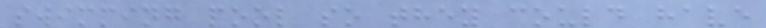swimming pool so they could have
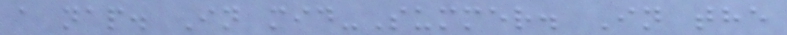a nap. In mid-Summer. In the
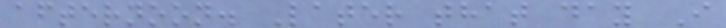afternoon. Later that day I
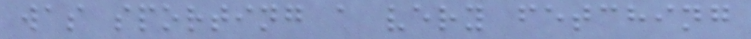was sporting a very fetching
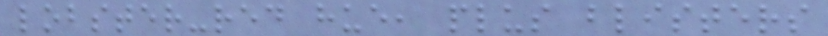lobster-red hue, plus blisters
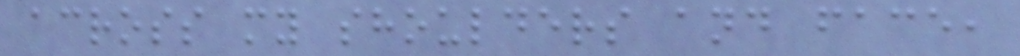across my shoulders and face,
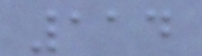114
